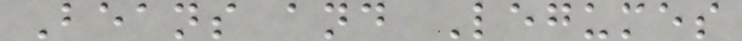Beans and Legumes
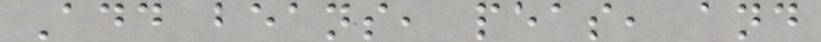Add beans, peas, and
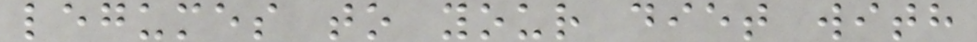legumes to your diet with
